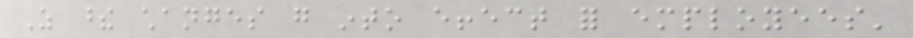As these changes go into effect for employees'
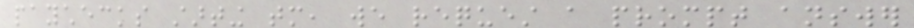paychecks starting tomorrow, we request a prompt answer
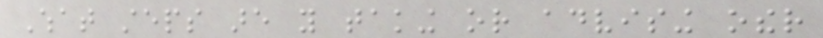What steps are you taking or advising other
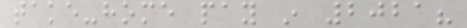take-home pay in 2021?
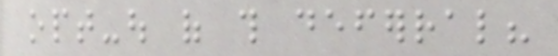opt-out of this deferral?
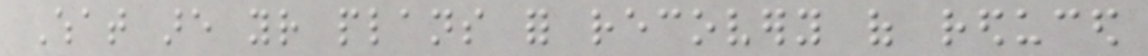What are your plans for recovery of reduced
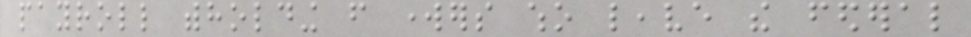payroll withholding from workers who leave the federal
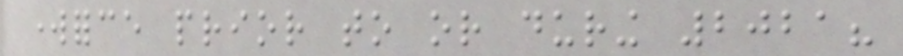workforce prior to or during 2021?
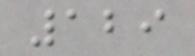129
